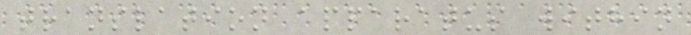translation apparatus within
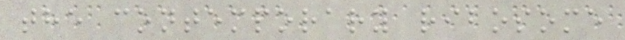the contemporary ribosome
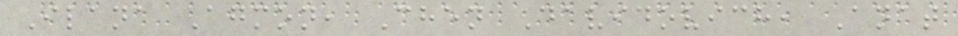Ilana Agmon, Chen Davidovich, Anat
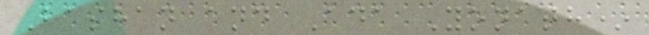Bashan and Ada Yonath*
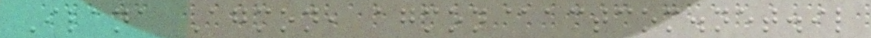Ilana Agmon, agmon@actcom.net.il
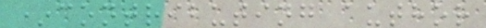*contributing author
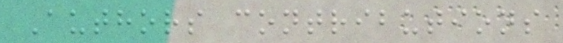Authors contributions
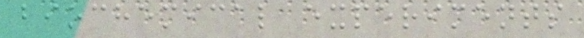biochemical experiments
